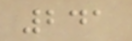241
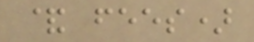& fees)
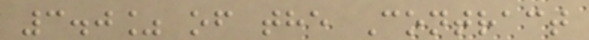3.0% of the Contract
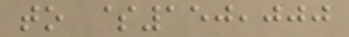to $150,000
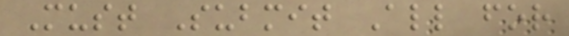Must Submit All for
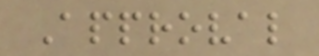Approval
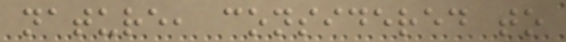nature, considered to
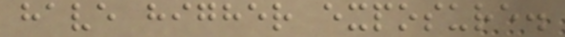have higher exposure.
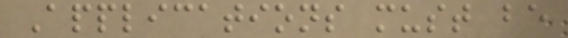Applications must be
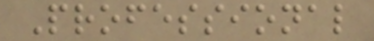Professional
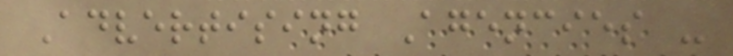Advertising Agencies -
